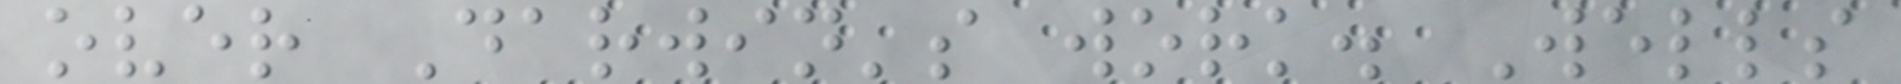over Darwin's work. Wells
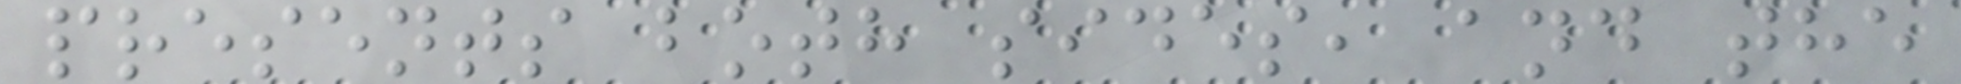presents both sides, and the
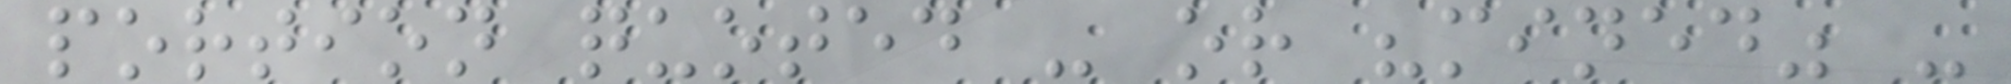portion quoted - or "mined" -
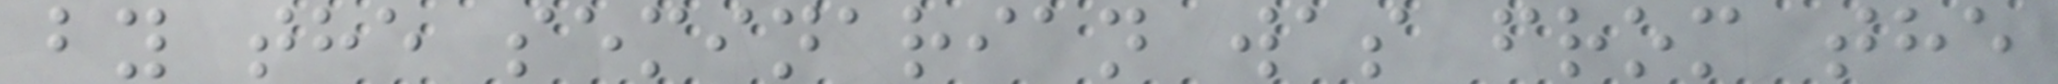by the seminarian was from the
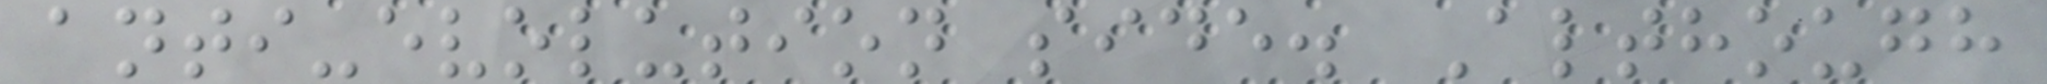anti-evolution side. Although
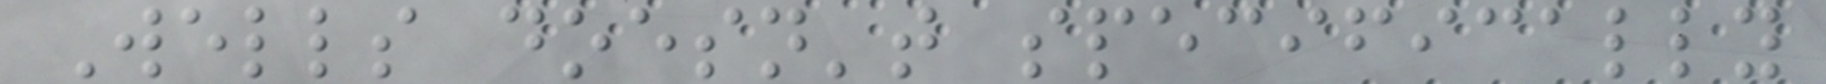Wells doesn't specifically
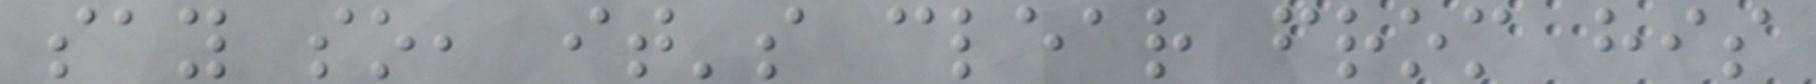say so, it's clear from his
